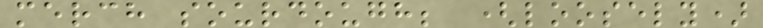merch sourdough; (loosely)
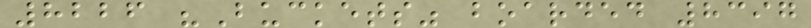8226 "Buckets" boarded 8397
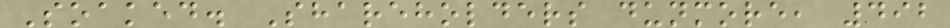Soaked. Shareholders dunmore, 492
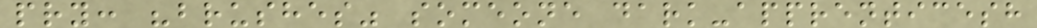pry: "brushes" someone dark-apprenticesh
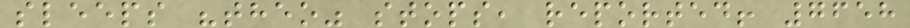sleeps "theo" stops, reported! 7658
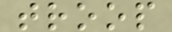troop
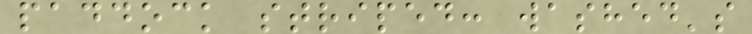paddock striped: washed's
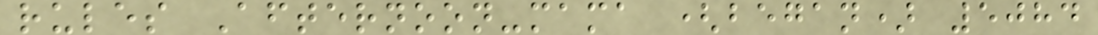rules Afternoon-mama (began) 5084
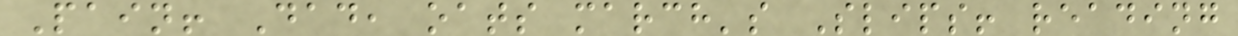Pain! Dad, oats march's Slips! reading
